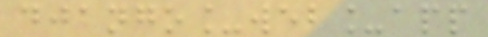django_web_app
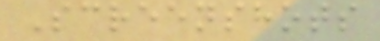Screenshots
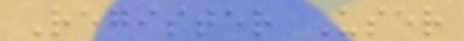Register User
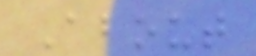About
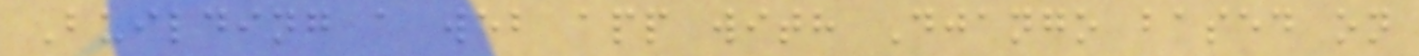Building a web app with Django based on
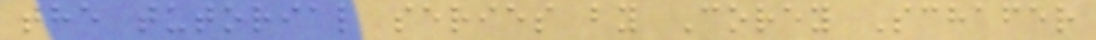the tutorial series by Corey Schafer
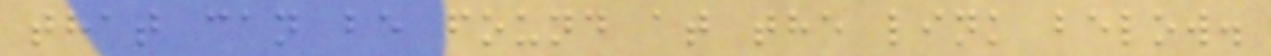that can be found at the link below.
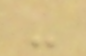-
